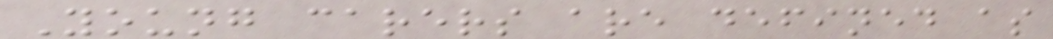Young carers are defined as
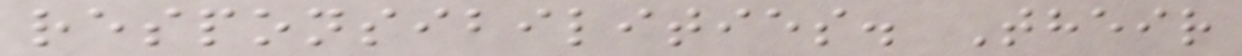responsibilities. Their
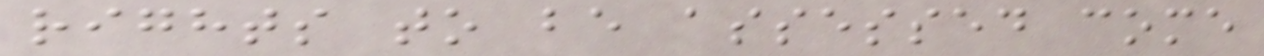rights to be assessed come
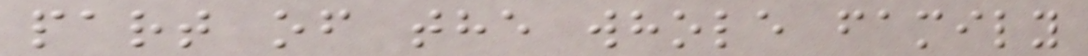part of the whole family
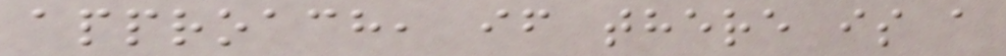approach, if there is a
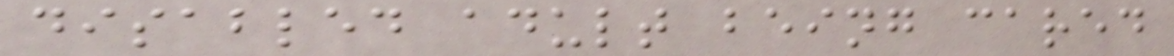disabled adult being cared
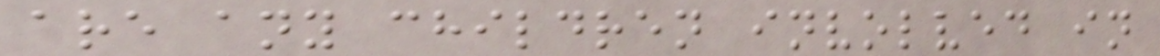are any children involved in
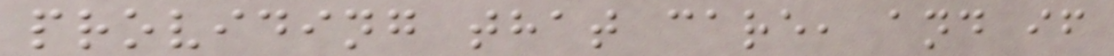providing that care, and if
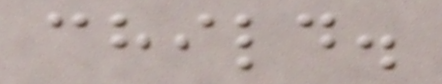child.
